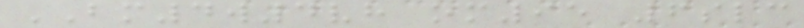BM4w4vh om95 6slc
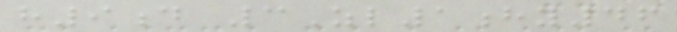h9d 3Zl1hy46
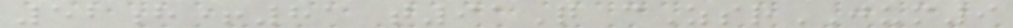52h+81 t91Q cZsrJUM9
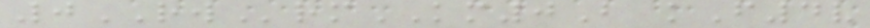0RWrmKM0B kF4v
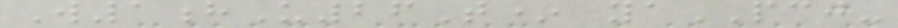W1hU26T* yaPCJ-
